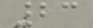23
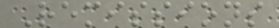Remissions
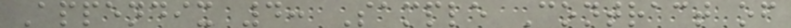Appendix 4: Sample Contract of
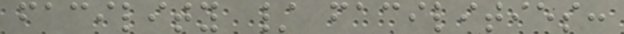facility / facilities:
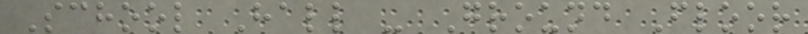School Hall - Ground Floor
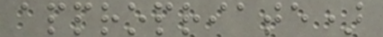appropriate)
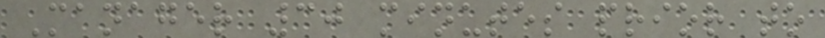Manager 30 minutes prior to
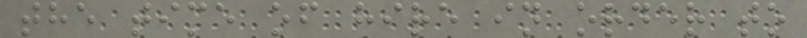the time of hire in order to
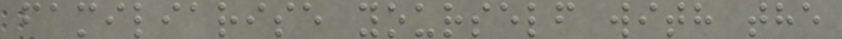familiarise yourself with the
